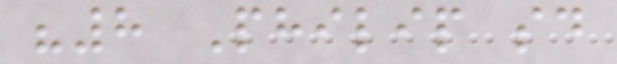"8 Philip said
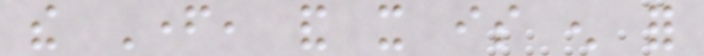the Father, and it is enough for
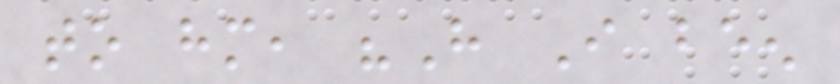to him, "Have I been
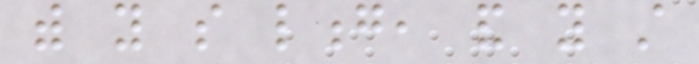with you so long, and you still
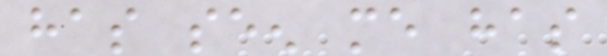has seen me has
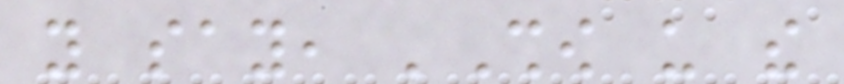you say, 'Show us the
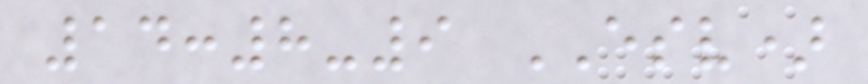14:8-9 ESV)
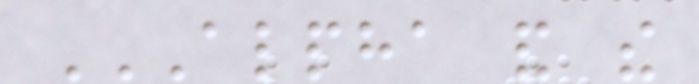ALPHA AND THE
